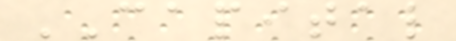CAPITAL
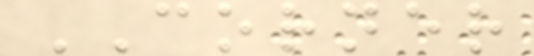CORNER
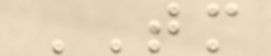TM
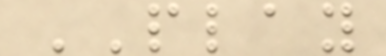PLAY
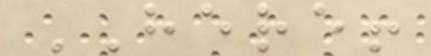HERE!
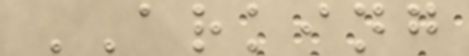ARKING
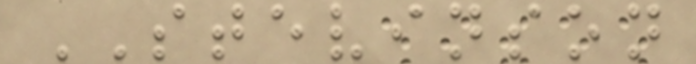STEVINSON
